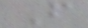From
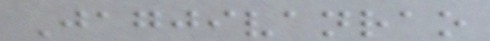Jagjivanrao
